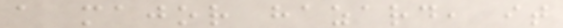a major hazard, it
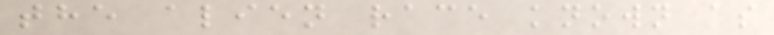the alien race known as
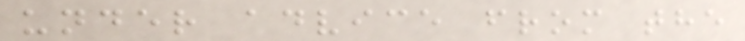under advice from the
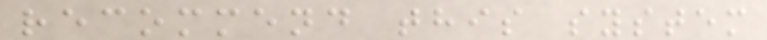recommend this system
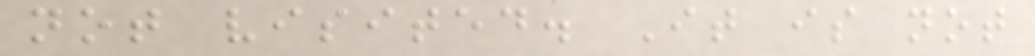not visited. It is not
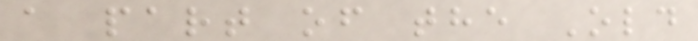a part of the Old
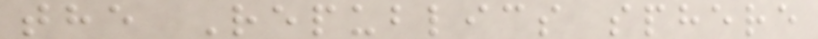the Republics sphere
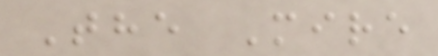The Mire
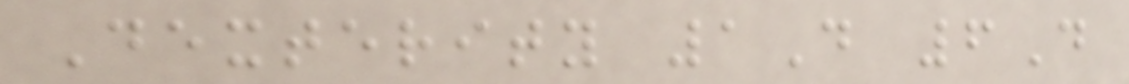Dexterity 1D 6D
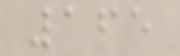165
